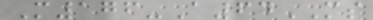M176-A64MS
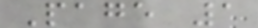Page 1
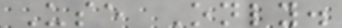Use Only.
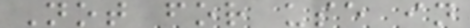Not for use in
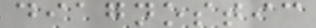diagnostic
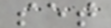set
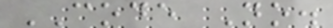CODE No.
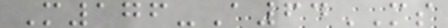M176-A64MS
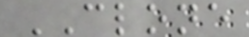CLONE
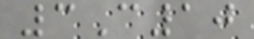3C10
